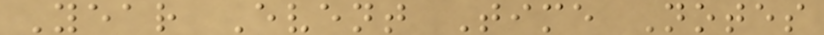Year Event Time Notes
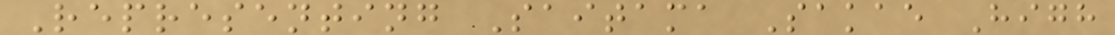Representing Saitama Sakae High
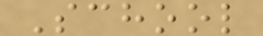School
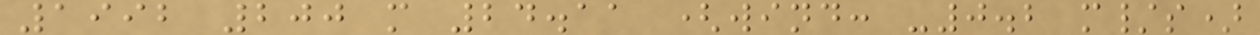1992 200 m 24.11 (wind: -0.2 m/s)
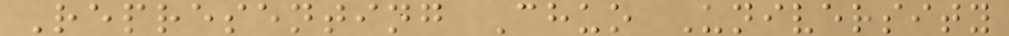Representing Chuo University
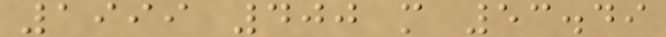1999 400 m 53.49
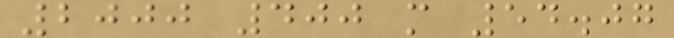2000 400 m 54.07
